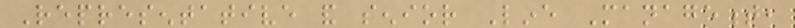Representative and senior Line Management,
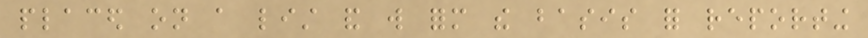placed on a list and will form the basis for reporting
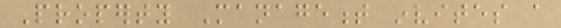Property Management invites a
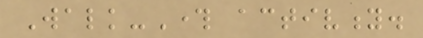Walk-Through activity.
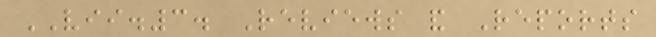VII.3. Reviews and Reports
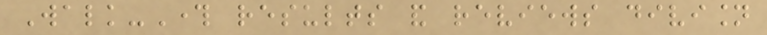Walk-Through results and reviews division
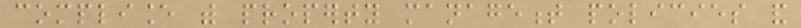compliance with property management policies and
